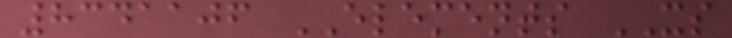8341106 ELEMENTS XS
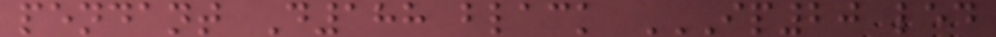pendant D188 black IP20 LED
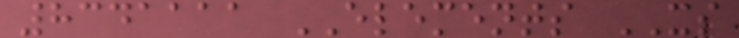8341111 ELEMENTS XS
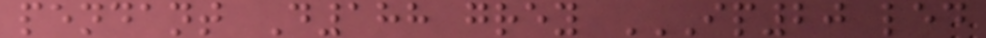pendant D188 grey IP20 LED
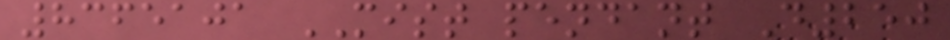8365101 MIST pendant D250
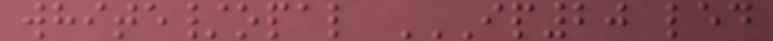white/opal IP20 LED
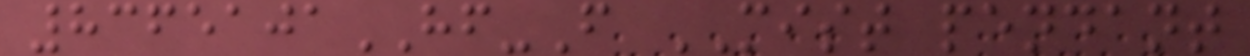8365101HF-F MIST pendant
